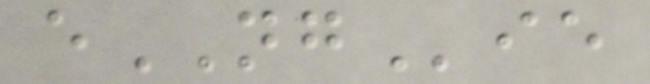eNGie
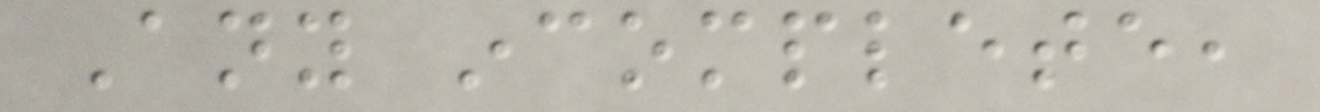Any incomplete,
